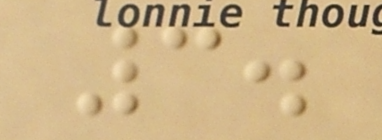3.
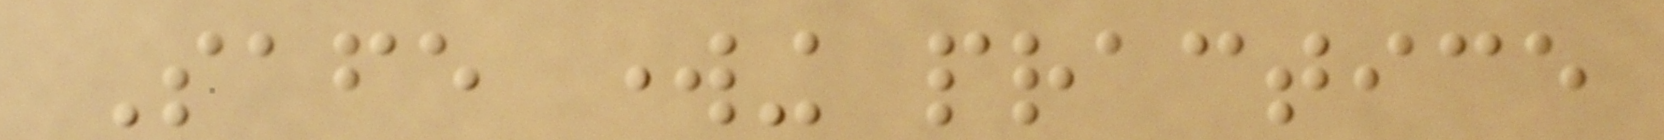Safe working practice
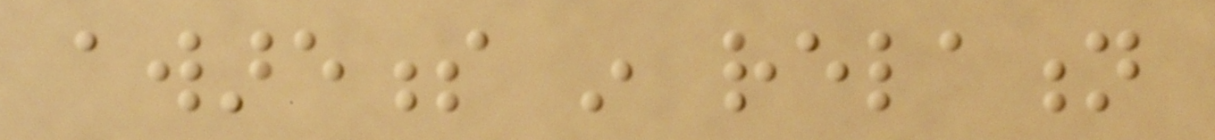awareness in relation
